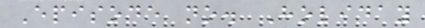Episode no. Holiday
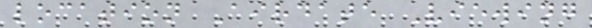location Airdate Viewing
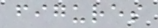figures
